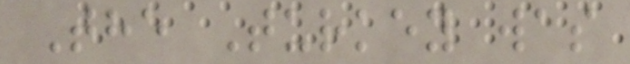The Turkey was
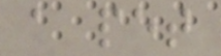a pet
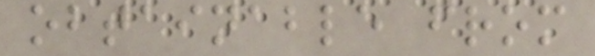obtainable from
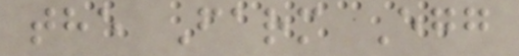the Farm Egg
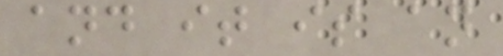and it is an
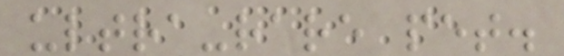ultra-rare pet.
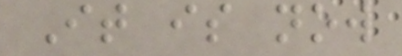It is now
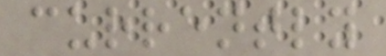currently
